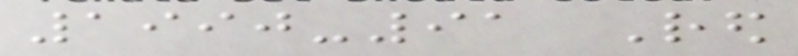1990-91 Red
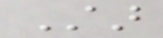Star
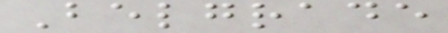Belgrade
